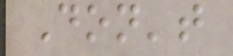Don't
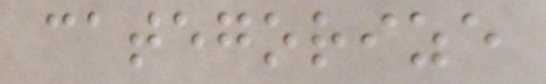categorize
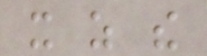it as the
